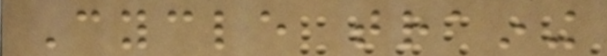Cycle training
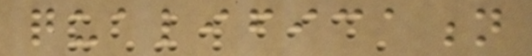qualification
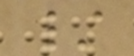/
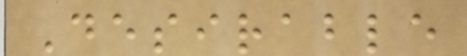Desirable
